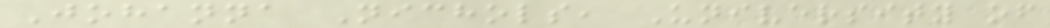Johanna Nichols, University of
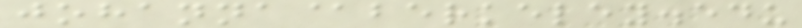johanna@berkeley.edu
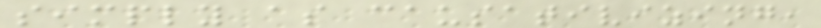simply as causativizing,
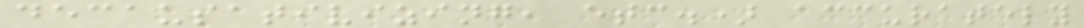decausativizing, etc.) accurately
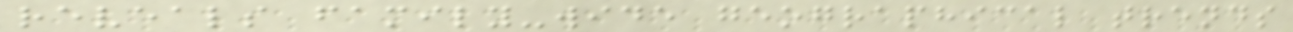reveals family-wide geographical trends
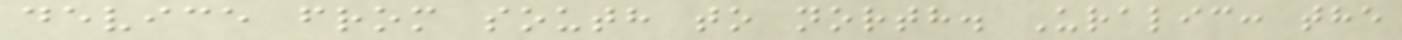device from south to north. Uralic: the
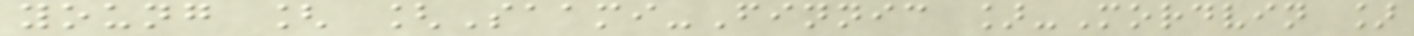young [ [Saami-Finnic ]-Mordvin ]
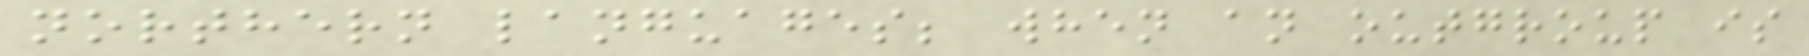northern languages; when an outgroup is
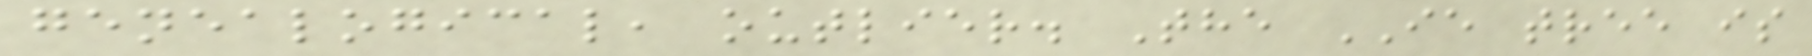genealogical, outlier. The IE tree is
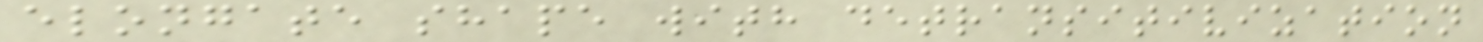elongate shape with detransitivization
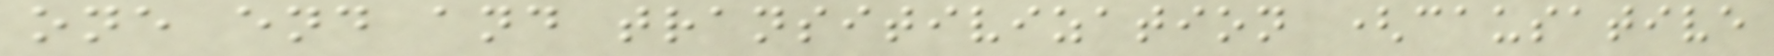one end and transitivization (causative
